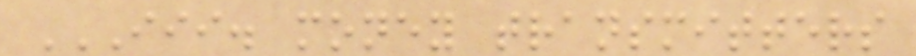III. MONEY TRANSMITTERS
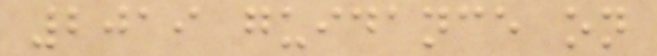2019 guidance on
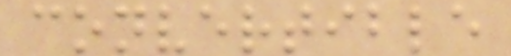convertible
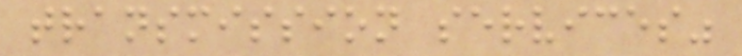transmission services"
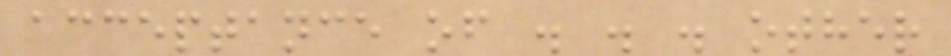acceptance of . . . other
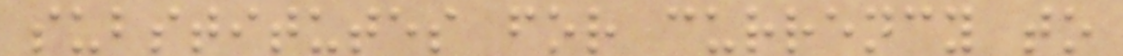substitutes for currency to
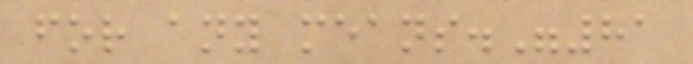for any means."81
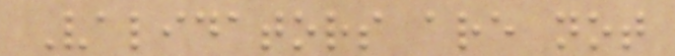Validators are not
